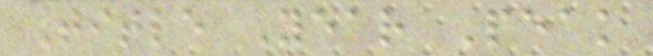Title Year Peak
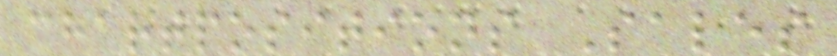chartpositions Sales
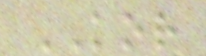KOR
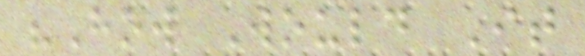"How Would It
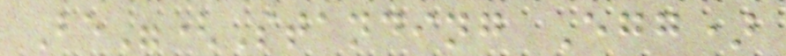Be"(Standing Egg)
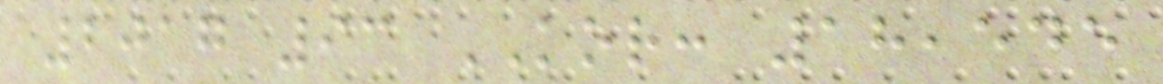2017 93 KOR: 18,545
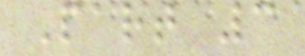Part 3
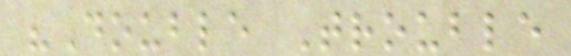"Double Trouble
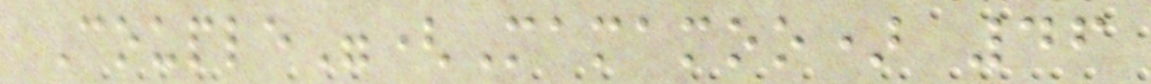Couple"(Mamamoo) 46
